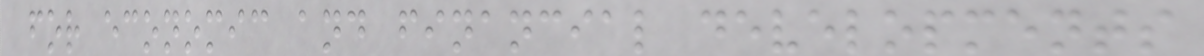for economic and financial developments
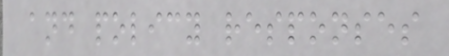and policy responses
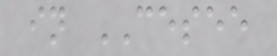in CESEE
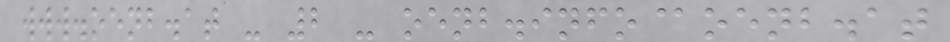www.oenb.at - 2 - oenb.info@oenb.at
